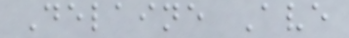Delaine Ave
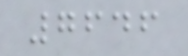7646
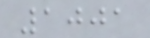1001
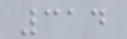314
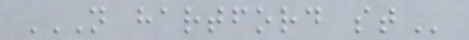N HARTFORD ST
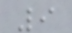9
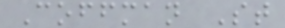Coffman St
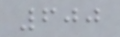600
